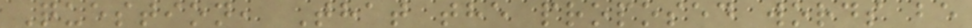Question, That the proposed words be
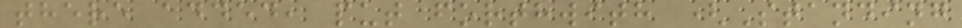there added, put forthwith (Standing
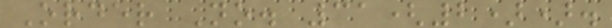Order No. 31(2)).
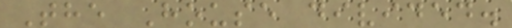The House divided.
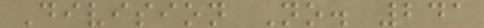Division No. 241
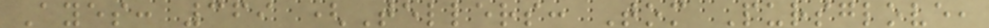Ayes: 369 (Tellers: Tom Pursglove,
